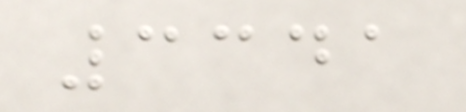3341
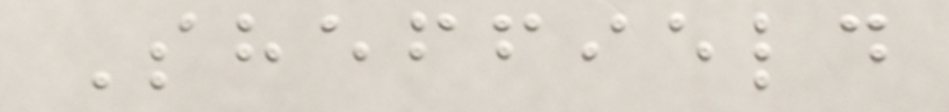Sheffield
